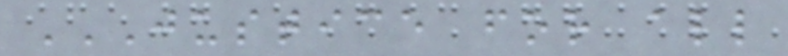JUSTICE FOR ALL
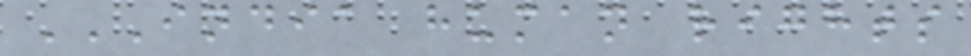INDIA HUMAN RIGHTS
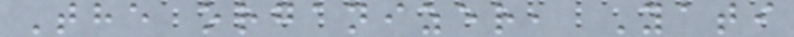The organizer, Yati
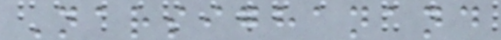Narsighanand
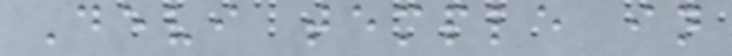Devi temple in
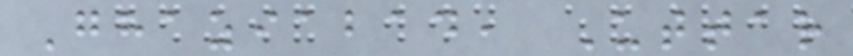Ghaziabad, Uttar
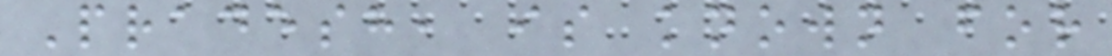Pradesh, is known for
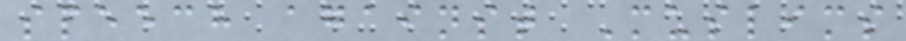speech against Muslims
